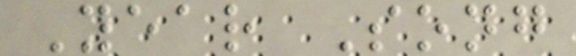Year Song
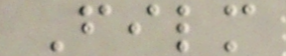Film
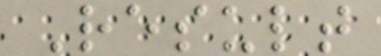Result
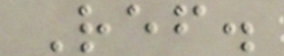Ref.
